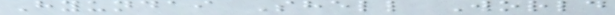Hyundai Shell World
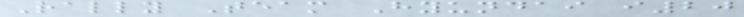Rally Team Hyundai i20
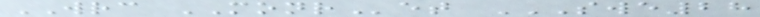WRC MONRet SWE28
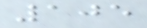105
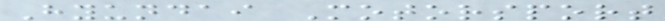Hyundai Motorsport
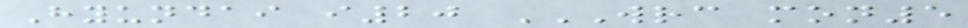Hyundai i20 WRC MON5
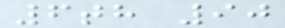6th 90
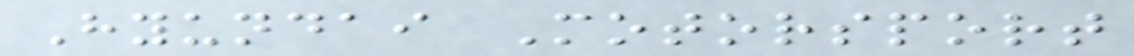Hyundai Motorsport
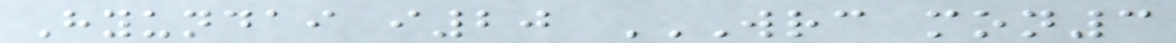Hyundai i20 WRC MON3
